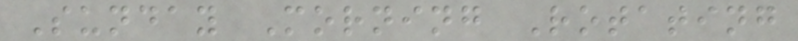Sunday Morning Rotating
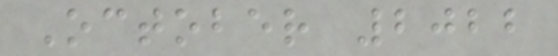October 2022
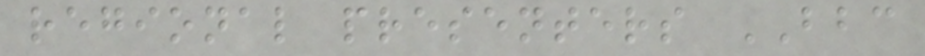regional presenters BBC
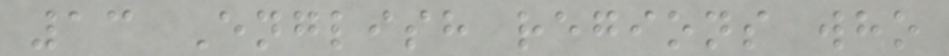13 English regions who
